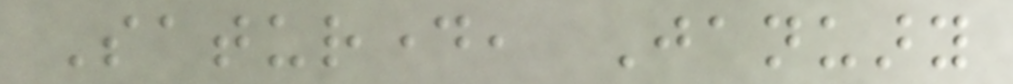Saturday, January
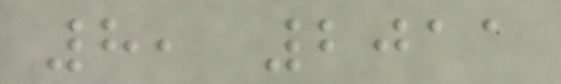8, 2011
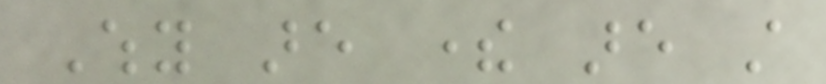Why are there are still
